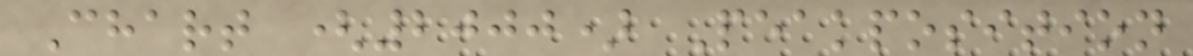Chart (2000) Peakposition
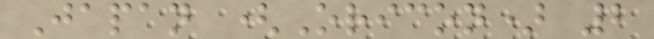Japan (Oricon) 2
